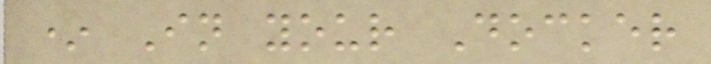* In your Docker
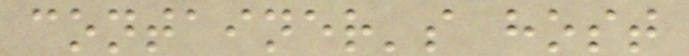container's host
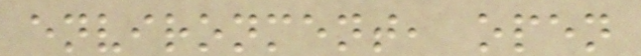environment, open
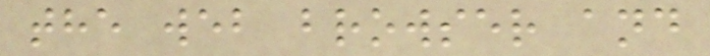the web browser and
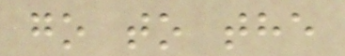go to the
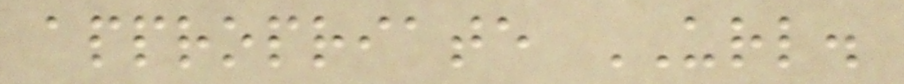appropriate URL.
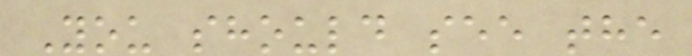You should see the
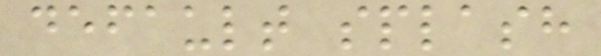default splash
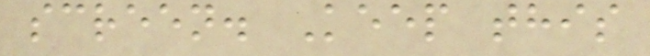screen. Keep this
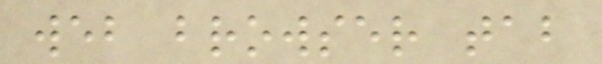web browser tab
